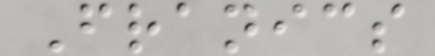Franics
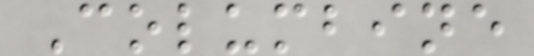Columbine
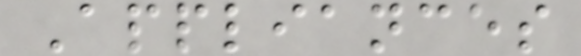Appliances
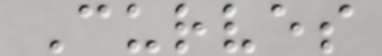Curves
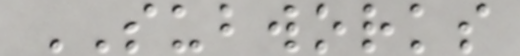SUBWORKS
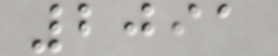2091
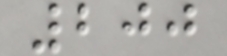200
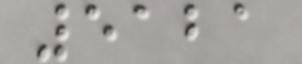5121
